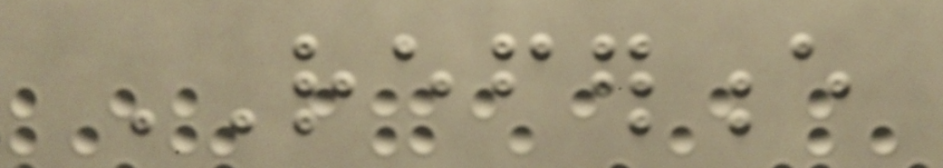REFERENCE
